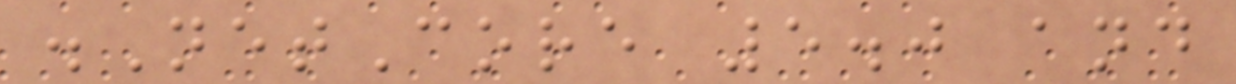.NetCore 5.0 and
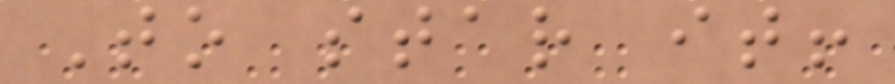To star it!
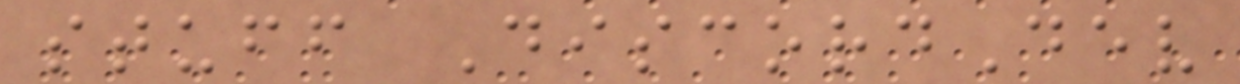stuff DiscordDev
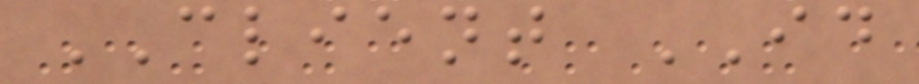CLIENT ID
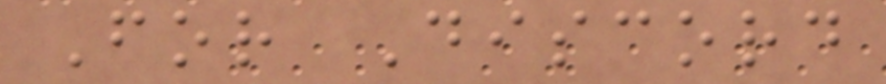For Discord
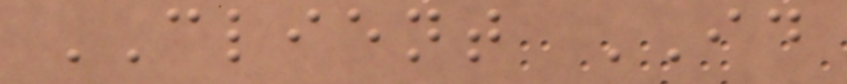CLIENT ID
